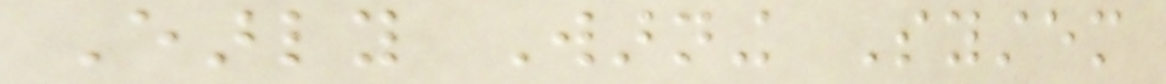Early Warning System
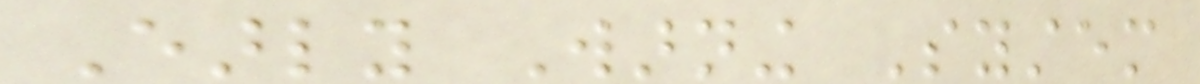Early Warning System
